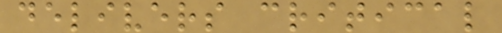delivers critical
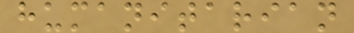humanitarian
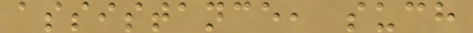assistance, such
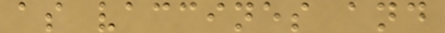as vaccines and
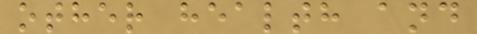other health and
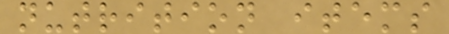nutrition items
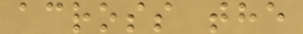across the
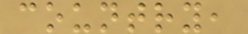country,
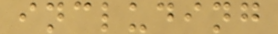including
